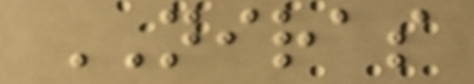NIRAS
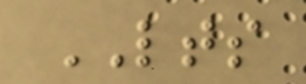LTS
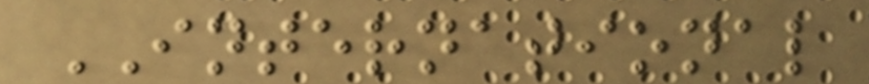INTERNATIONAL
